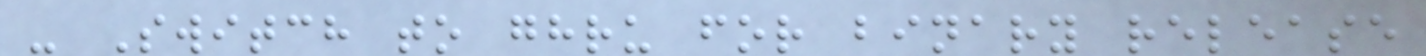- Switch to ghru for binary release
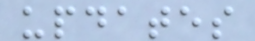updates
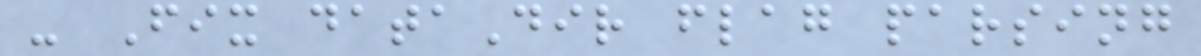- Fix dataDir flag parsing
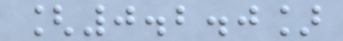[0.2.0]
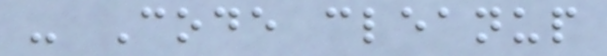- Code cleanup
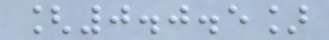[0.0.5]
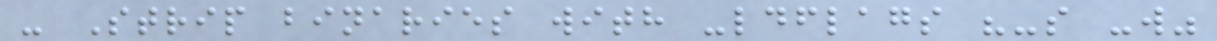- Strip binaries with -ldflags "-s -w"
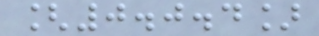[0.0.4]
